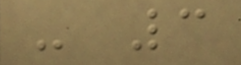- 3
